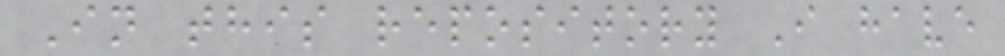In this repository I have
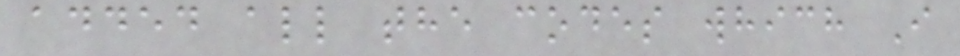added all the codes which I
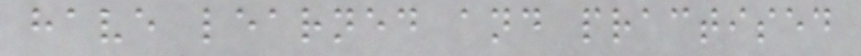have learned and practised
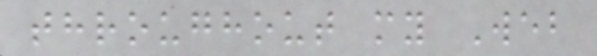throughout my Web
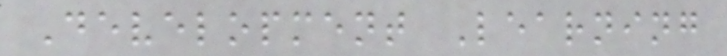Development Learning
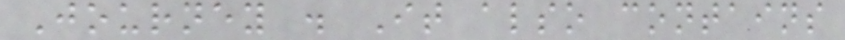Journey . It also contains
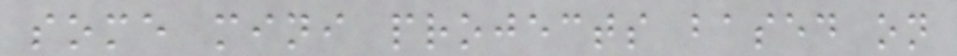some mini projects based on
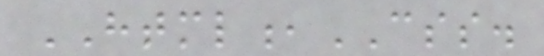HTML,CSS.
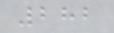282
